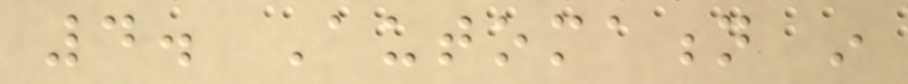4. Automation in
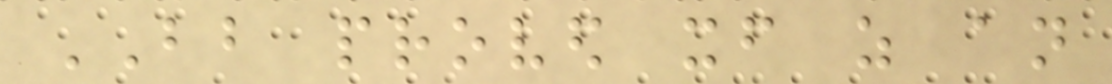BB proved itself as an
